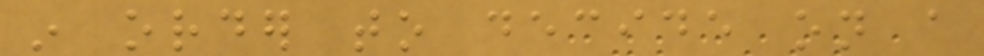in order to decide on a
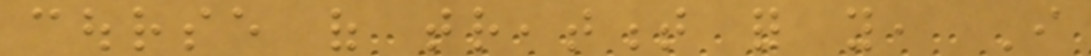course of treatment for you, I
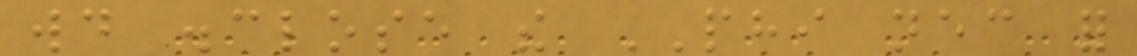would disclose the PHI necessary for
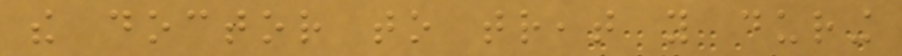the doctor to treat you during
